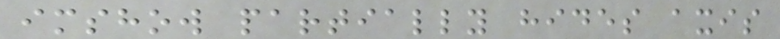imshow partially hides axis
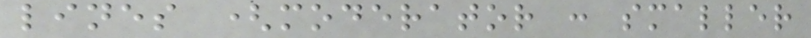lines (moderator : smaller
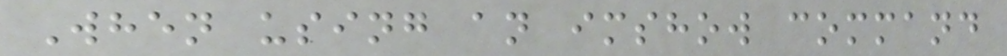When using an imshow command
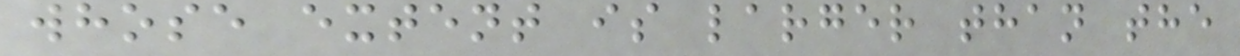whose extent is larger than the
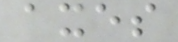axes
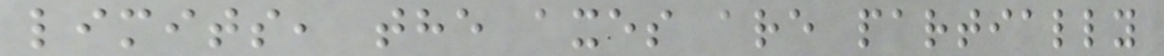limits, the axes are partially
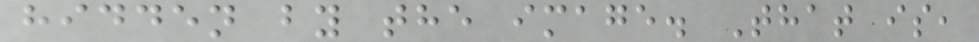hidden by the image. That is,
